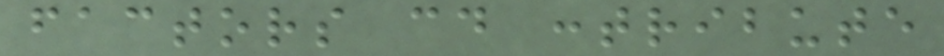factors could contribute
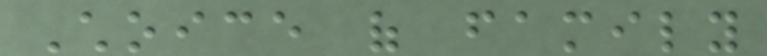Choice of family
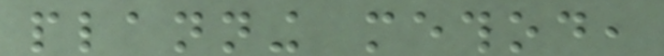planning method,
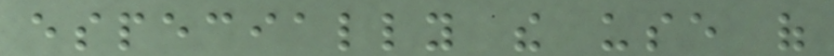especially the use of
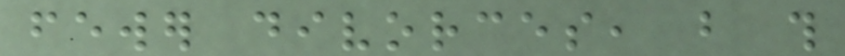fewer divorces, but this
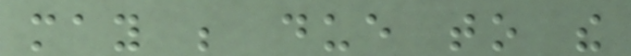may be due to the
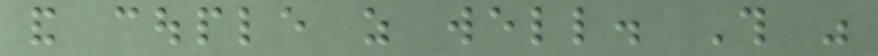and couple as well. This was
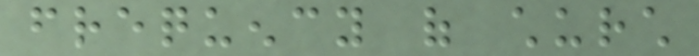frequency of church
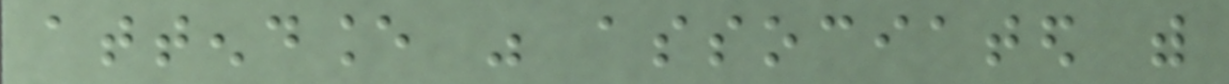attendance was associated with
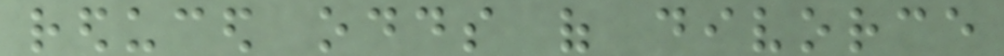reduced odds of divorce
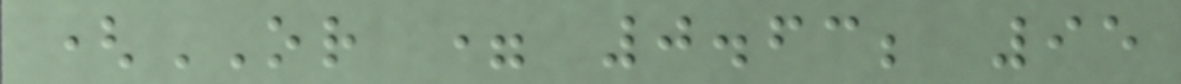(OR = 0.63; 95
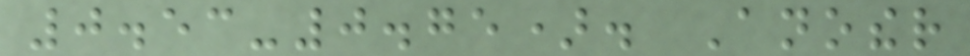0.53-0.75). Another
